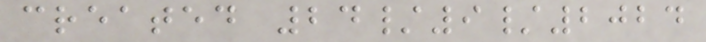created 24/9/2024
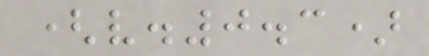(v.0.3)
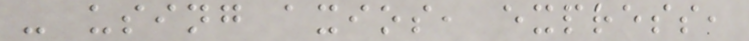- using axios, express,
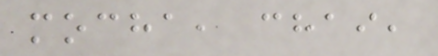mocha, chai,
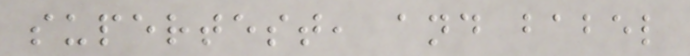supertest, and babel
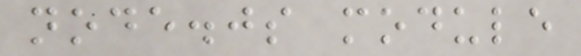node.js module
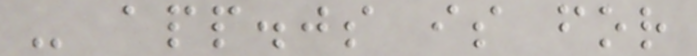- app.js is for
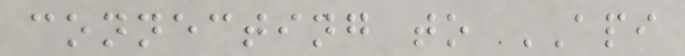connecting to API
